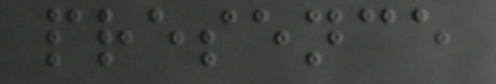presence
